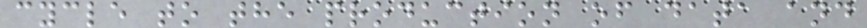cycle to the production of data and
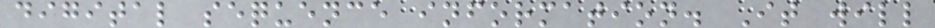digital sequence information. It will
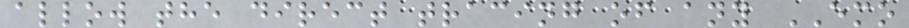allow the direct tracing of any EMO
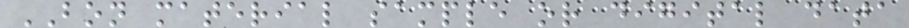BON material sample or digital data
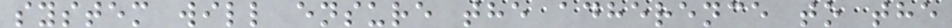system will ensure the adherence to the
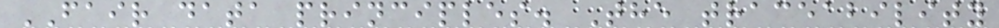FAIR data principles. The traceability
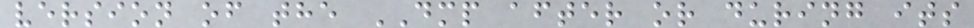version of the DMP after or during its
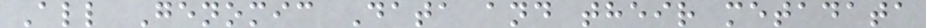All Genomic Data and their metadata
